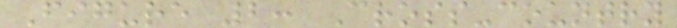Figure 2: Cross-country
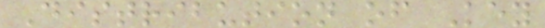Distribution of Key
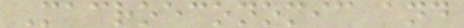Macroeconomic and
